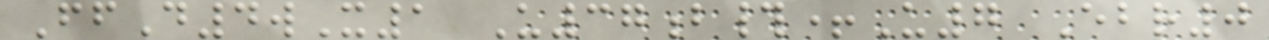FfD4wX1 U37b#+U7 Ebr0
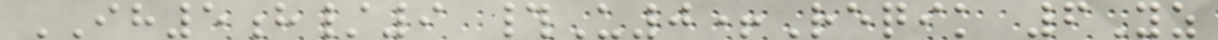IH5h/9 #U0+Reqik 6Yz
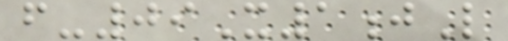f-09X1jL
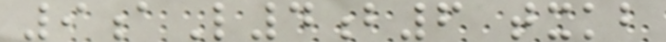9aL4b6 txkb
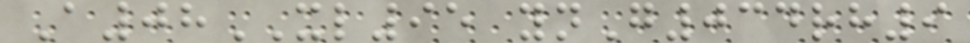A08XL95 ynG034rh9
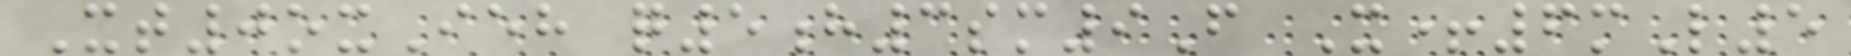Xt0oxIeh q5h3sm9F X+6mL5
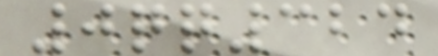0qq324
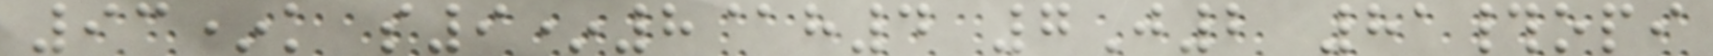93*k s9*8@h4 7J2 81#opi
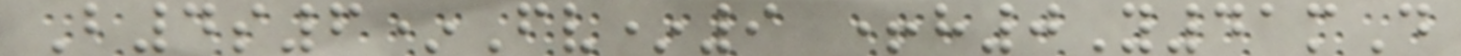B4s6*Fv*9 +h0Y41mD
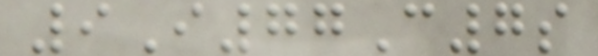9I77C7s
